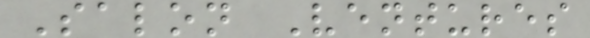Salon Ventures
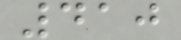410
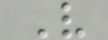V
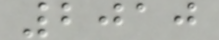2010
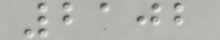2102
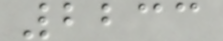2233
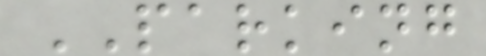PARKING
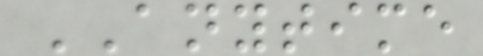ANYTIME
